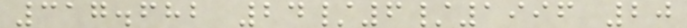317.682 24/6/1996 20
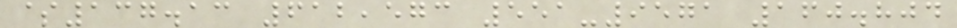$137.13 612,573 551-9571 160.804
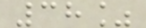38%
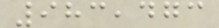983,473
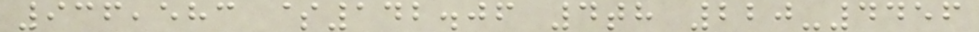936,583 $142.06 4th 220-4456
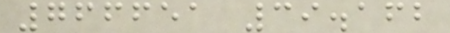766651 39.162
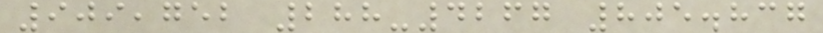909,752 288-4267 805.837
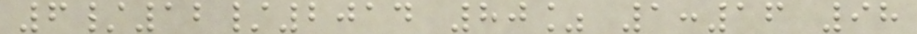6/12/2014 80% 1:16 98
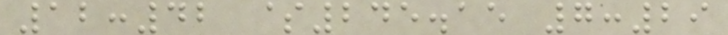12:42 $245.15 7:29
